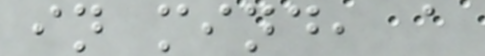in mind, a
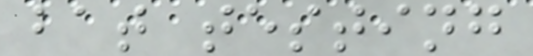bat testing
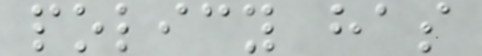policy has
